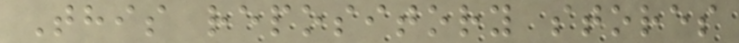This repository stores
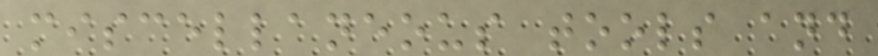miscellaneous tools and
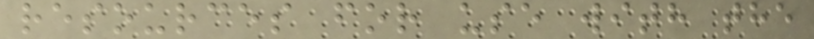resources for use with the
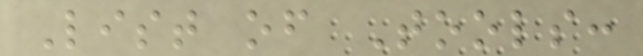List of Tools:
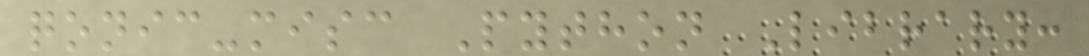qonic-misc Python Library:
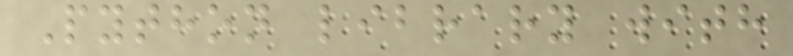Python library with
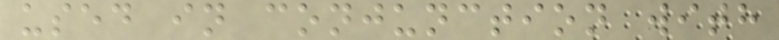used in conjunction with
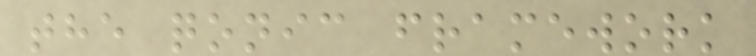the qonic framework
